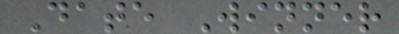Date Winner
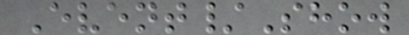Event/Show
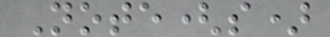Note(s)
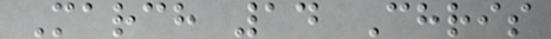March 14 Chris
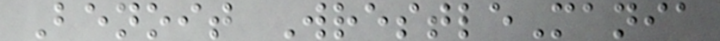Benoit WrestleMania
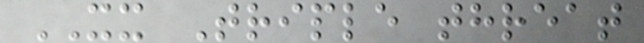XX Triple threat
